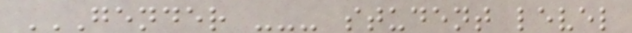GENDER --- STUDENT LEVEL
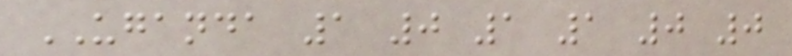UGANDA 1 0 1 1 0 0
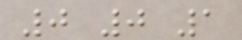0 0 1
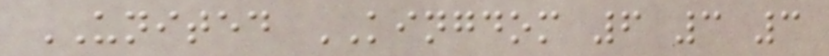UNITED KINGDOM 6 3 3
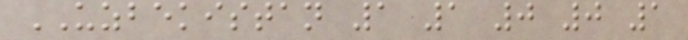UZBEKISTAN 1 1 0 0 1
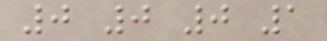0 0 0 1
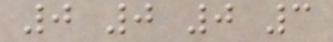0 0 0 3
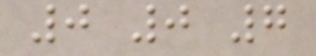0 0 7
